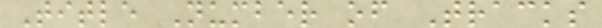Title Number of Tracks
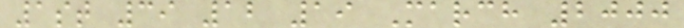1st 39 12 19 March 2000
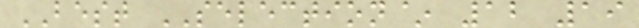BEST SELECTION~ 12 19
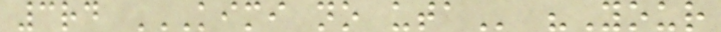3rd KIMI NO UTA "Your
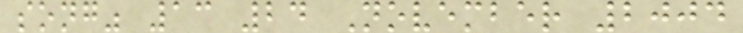song" 13 24 November 2004
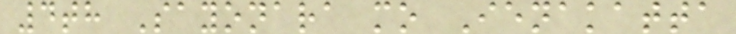4th Sayonara mo Ienakatta
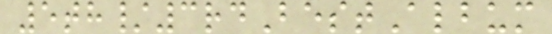5th/3rdBestAlbum
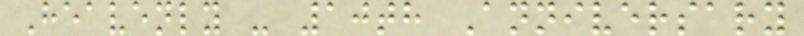Heavenly - 10th Anniversary
